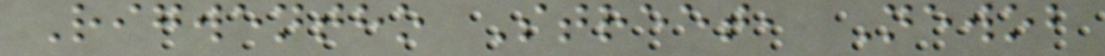Rigwentho Street, Newob
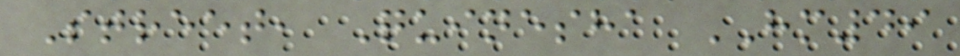Street, Quinesha HM49
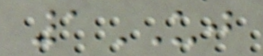1UJ
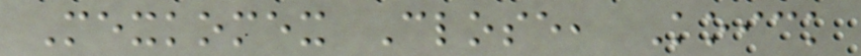Mexkomex Close, Koick
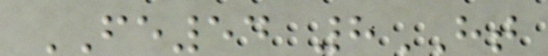FE54 8HT
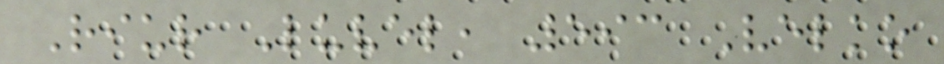Riur Luvel, 593 Velko
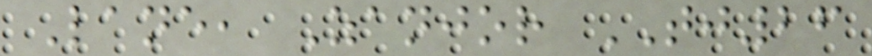Lane, Zanjor TJ26
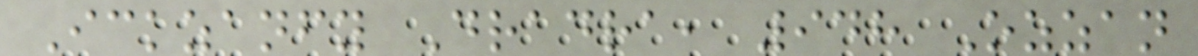Ickzanfy Dradra, 948 Ozzan
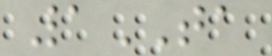1TA
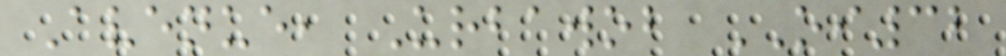Avenue, Urbawob OI32
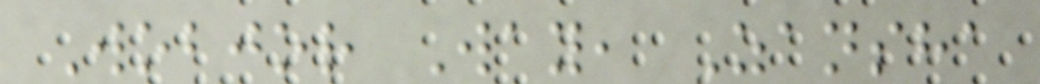Wobjor Way, Zansha
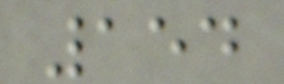154
